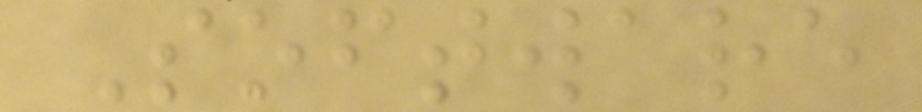Software
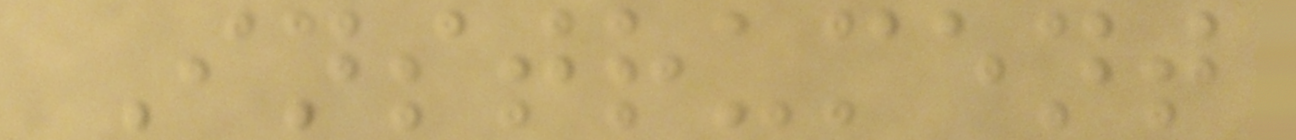Instrument
